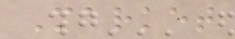Market
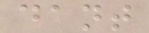dant
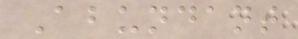Abundant
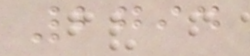2794
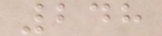248
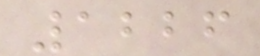1226
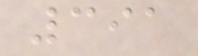391
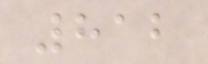812
